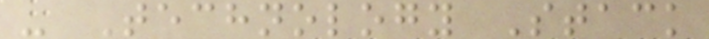- Technology Stack
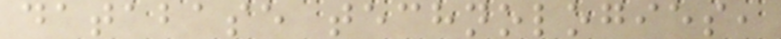database technologies,
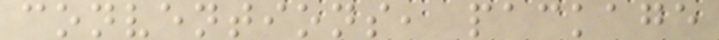conventions, package
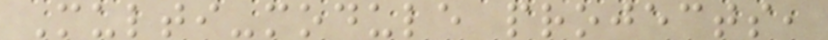Multi-module projects,
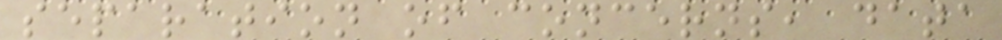separation of concerns, data
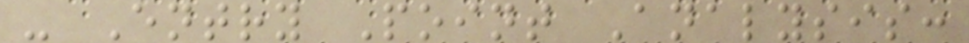- Entry Point Analysis:
